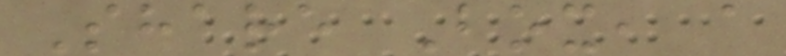Share Box, a
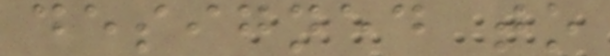designed to
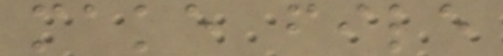make file
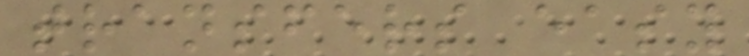transfers easy
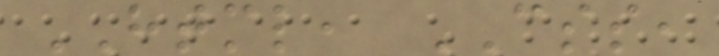HTML, CSS,
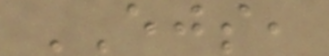EJS,
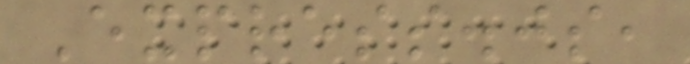Express.js,
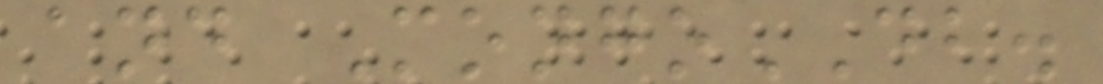and MongoDB.
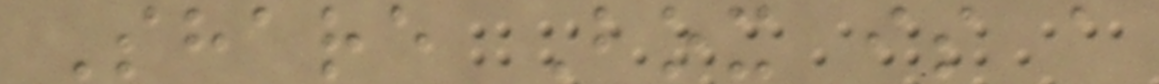Share Box is a
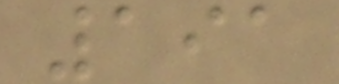191
